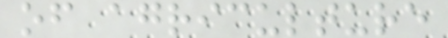of agriculture
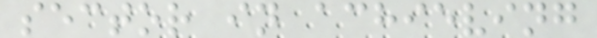sector in achieving
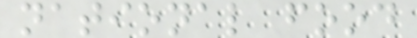national food
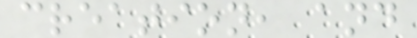creation, and
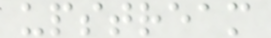upstream
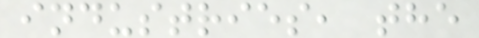industries, the
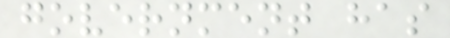government has
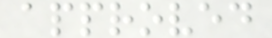approved
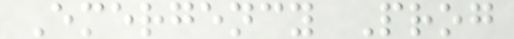Emergency Prog
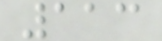113
